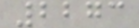2273
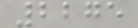2275
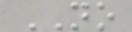NO
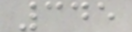345
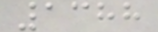1388
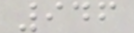946
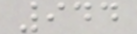944
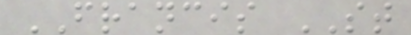FRANCIS ST
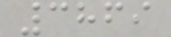3869
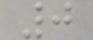0
